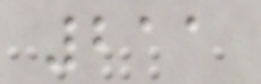211
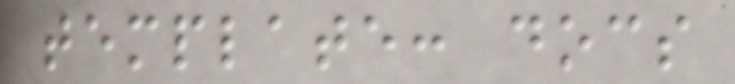template: docs
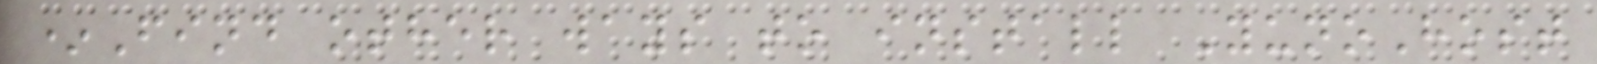*Find other ways to install YunoHost
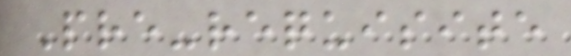Pre-requisite
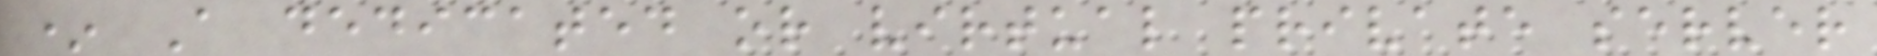* A dedicated or virtual private server
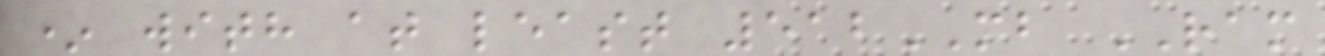* with at least 512MB RAM
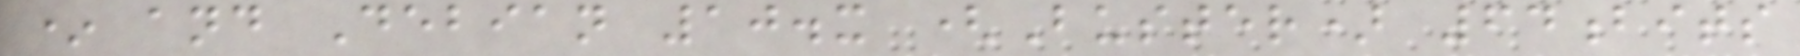* and Debian 10.x (Buster) 64bits
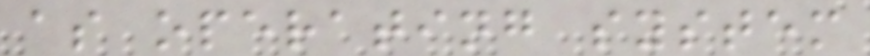as operating system
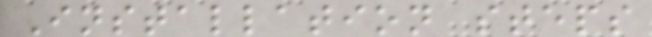Installation steps
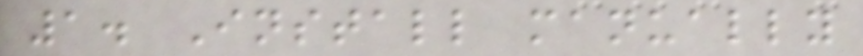1. Install manually
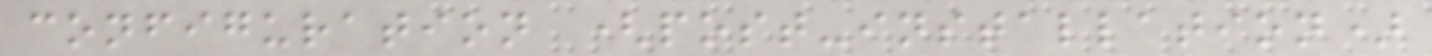configuration (post-installation)
